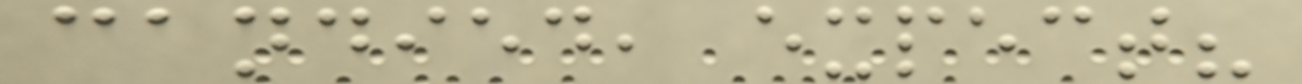candied, expect?
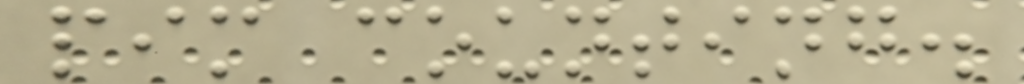pim counting.
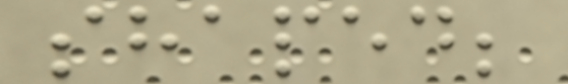shaped;
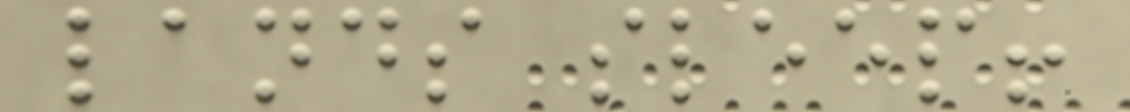lands sleep!
